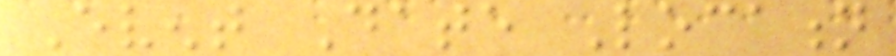Event Date Location
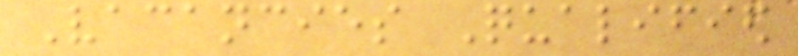Vacancies Qualified
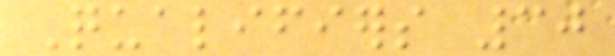Qualifiers 30
